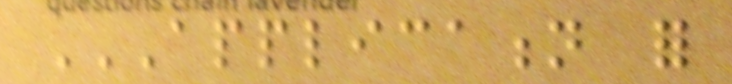APPLICATION FOR
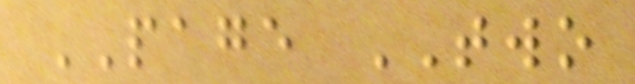PAGE TWO
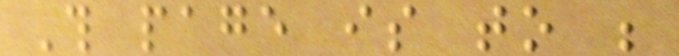This page is to be
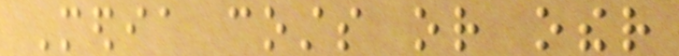Media costs or other
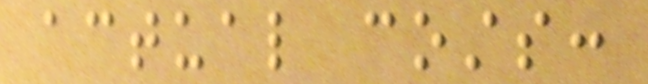actual costs:
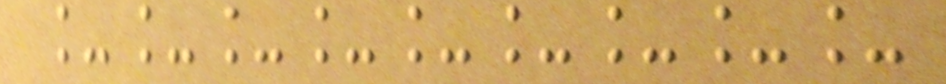_________
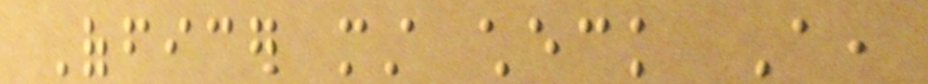Officer must check A,
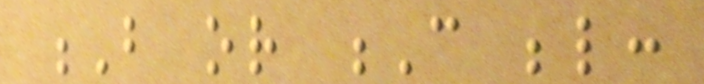B or C below:
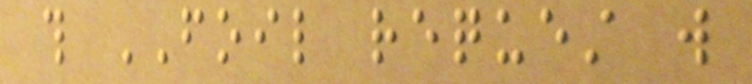this FOIL request will
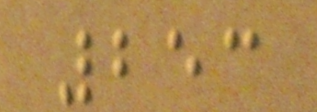253
